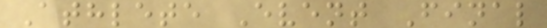Athlete Event Final
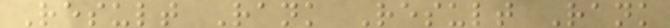Result Rank Result Rank
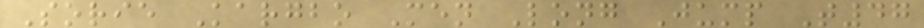Sorie Kargbo Men Long Jump T47
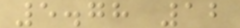5.78 12
